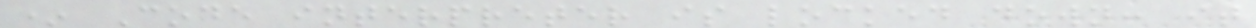* Code interpreter is locked down: it
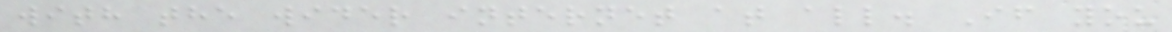with the wider internet at all. If you
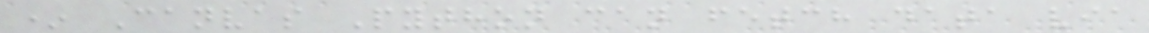* Canvas Python can fetch data via
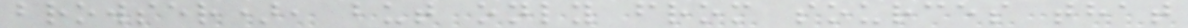browser), but only from sources that
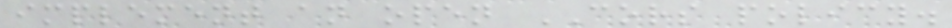implement an open CORS policy.
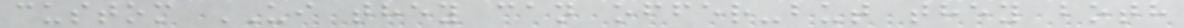custom UI they can offer-but they both
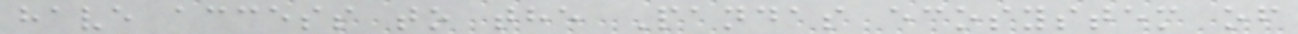have access to the Pandas ecosystem of
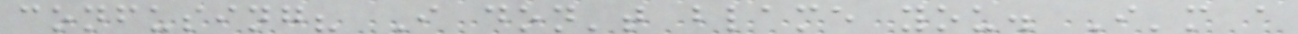confusing? I don't blame you. I'm a
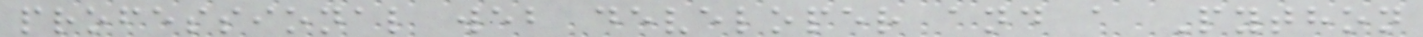professional web developer and a Python
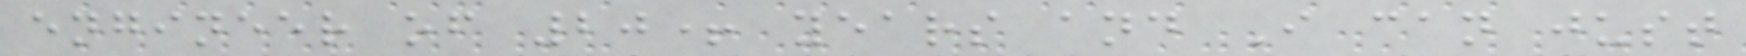engineer of 20+ years and I can just
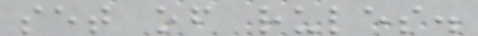set of rules.
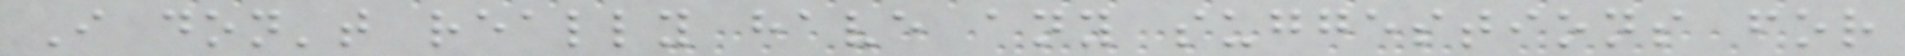I don't really have any suggestions for
